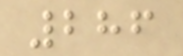286
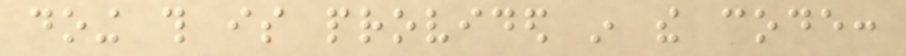doing this is provided in the code:
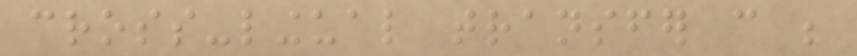cross-lingual transfer can be
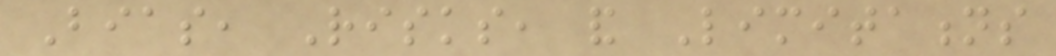Bias, Risks, and Limitations
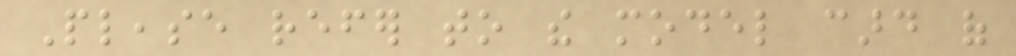Please refer to the model card of
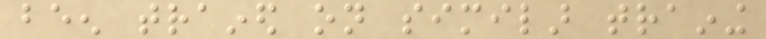been trained on similar training
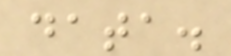data.
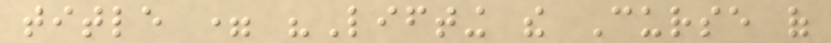title = "Lifting the Curse of
